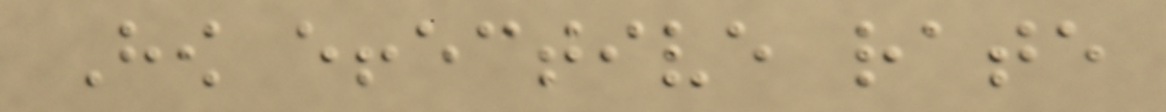How effective rate
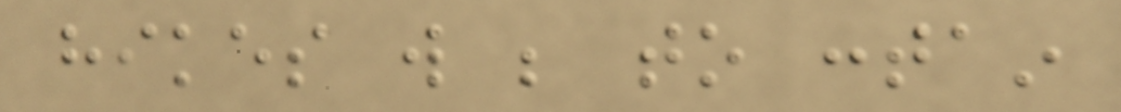hikes will be to contain
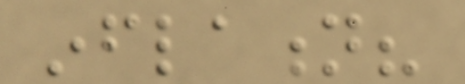inflation?
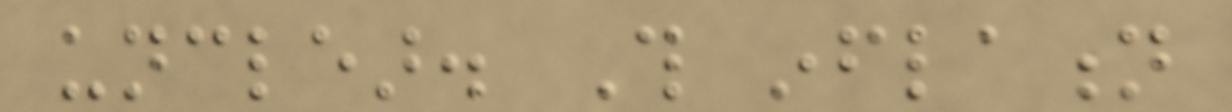unclear. This inflation
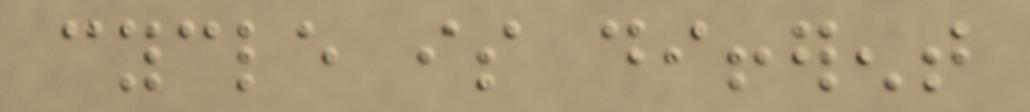cycle is different
